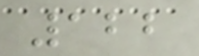122
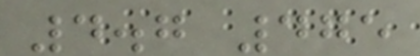4.7 475
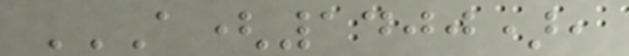A(1400),
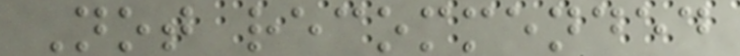Not recommended
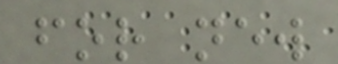for new
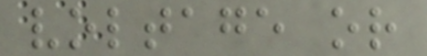voltage or
